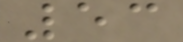53
